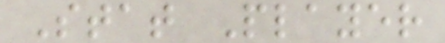Stat Player
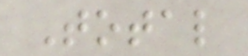Total
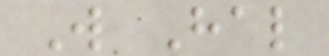W Hal
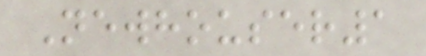Newhouser1
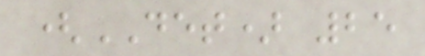(DET) 25
